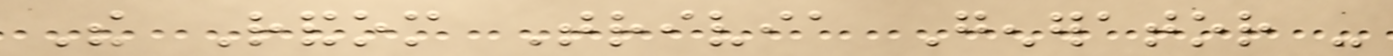The Random Trivia Generator -
